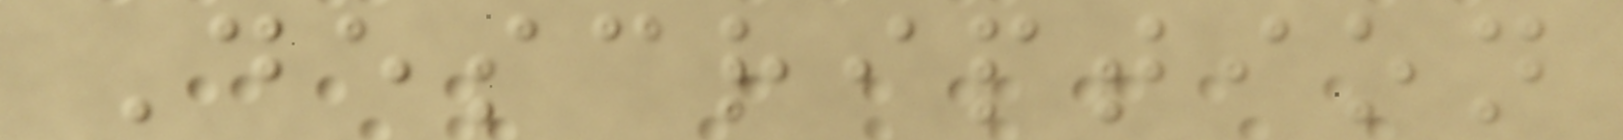Description
